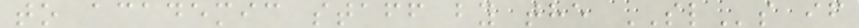to academic staff by the SLs if
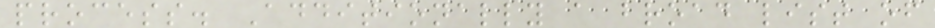process. Additionally a broad list of
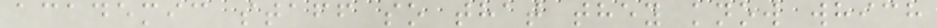academic staff so that they know which
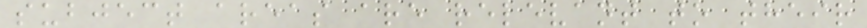subject areas are relevant to their
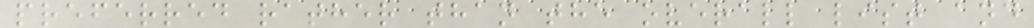preferred rather than the overall list and
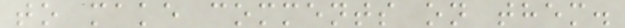to make comments on them.
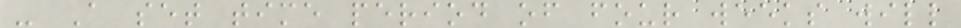- A set time period of four weeks will
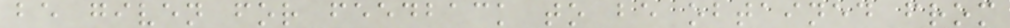be given for feedback to be obtained from
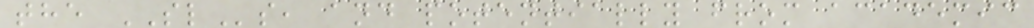the SLs, and potentially from academic
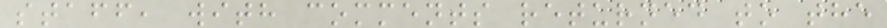staff, with comments returned to the
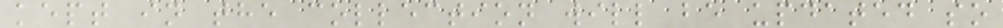kept in the collection will be updated so
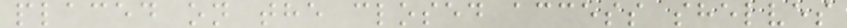placed on the closed access shelves
